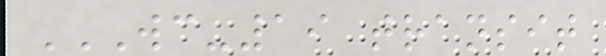WC-19 TRANSIT
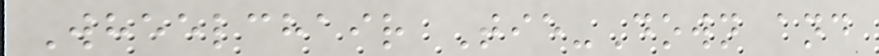Wheelchair Tie-Down and
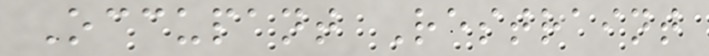Occupant Restraint
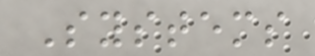Systems
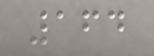164
